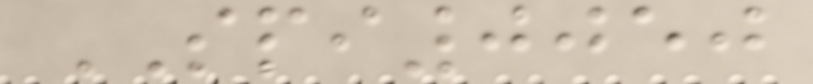SPI0050
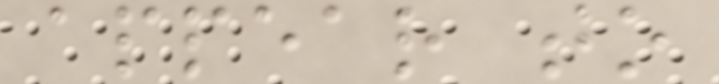appear to
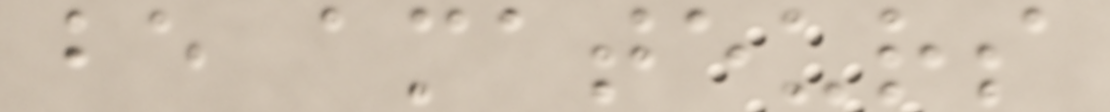be amateurs
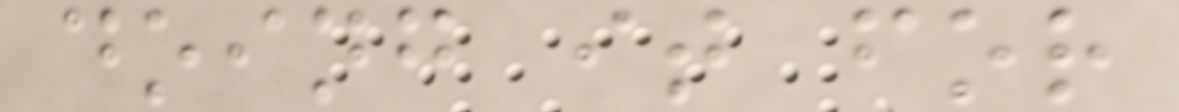doing it for
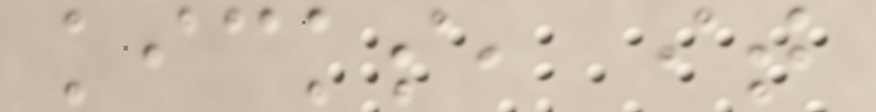kicks, it
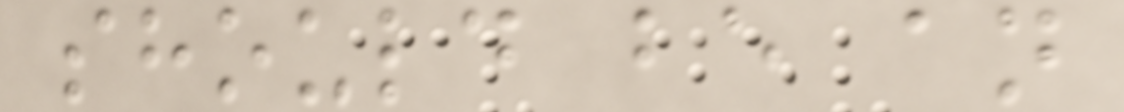should be an
